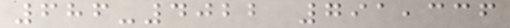686-4022 791,336
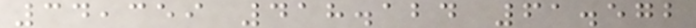34,359 418.124 61.572
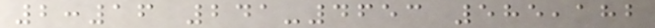2:16 241-4653 585,182
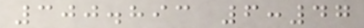300.893 6:47
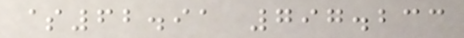$62.91 797.233
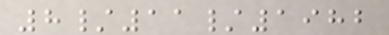8/11/1982
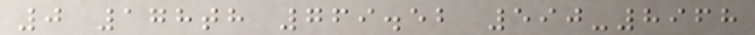0 178th 769.52 590-8968
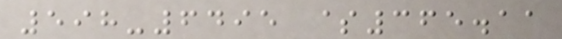598-6495 $365.11
